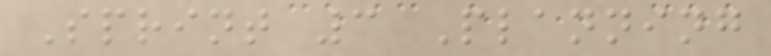Sprint 3 Planning
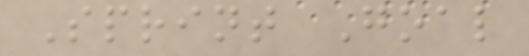Sprint Goal
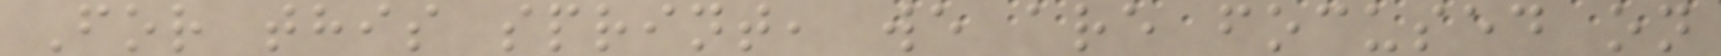For this sprint, we are focused on
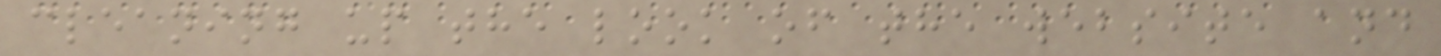cleaning up the look of the website and
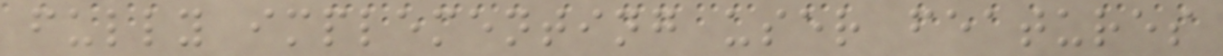fully implementing user features
